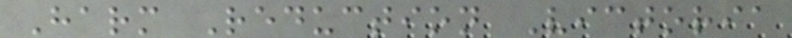Harm Reduction Victoria
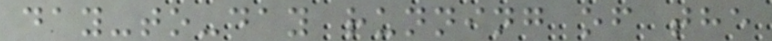day-to-day running of the
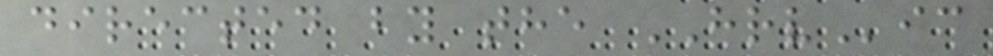directed by the HRVic
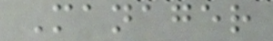Manager
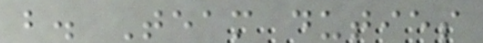b. Team duties
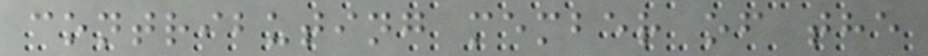contributing member of the
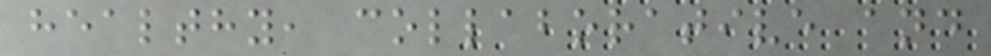healthy, collaborative and
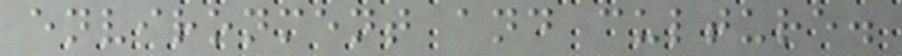environment and culture.
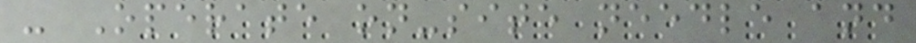- Operate on-site needle and
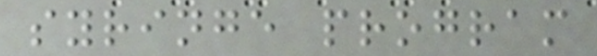syringe program
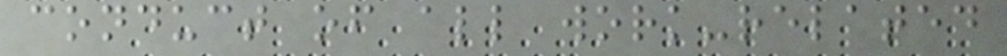conduct of all work-related
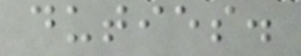duties.
